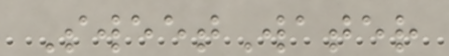SweetWater
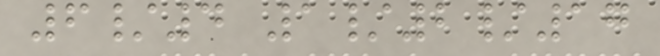6/4 1/2/17
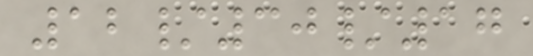12/30/17
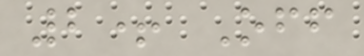2+ Off
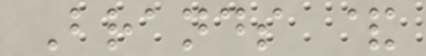Brands &
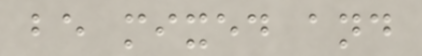be mixed and
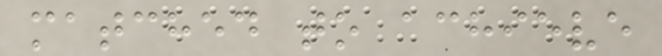matched to achieve
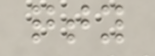qty
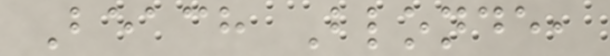Beach Blonde,
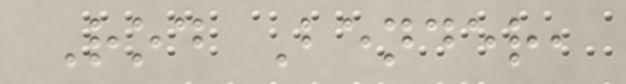Rod Bender,
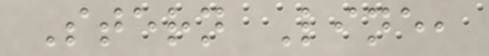Stern Line,
